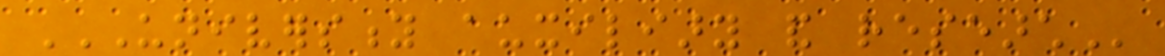UNIVERSITY AUXILIARY AND RESEARCH
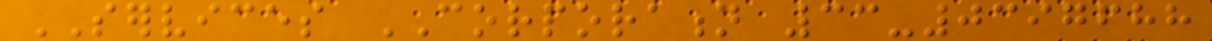SERVICES CORPORATION 33-0397688
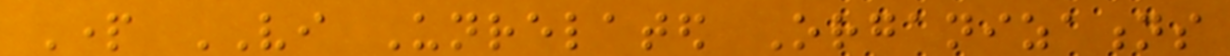Part VI Unrelated Organizations
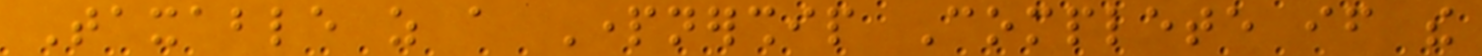Taxable as a Partnership Complete if the
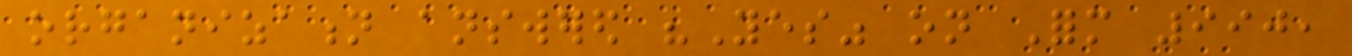organization answered "Yes" on Form 990,
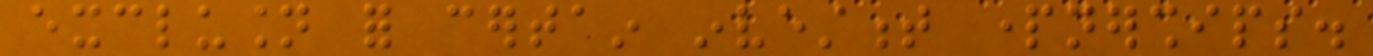exclusion for certain investment partnerships.
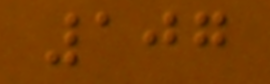107
